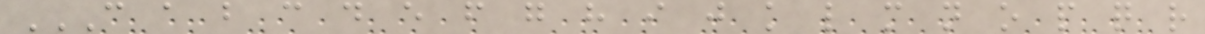C A B C D E F G H I J K L M N O P Q R
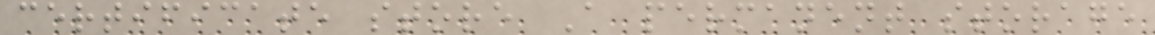certificate store A permanent storage
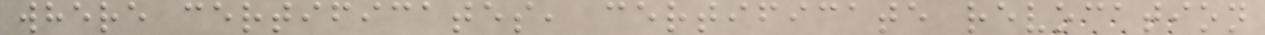where certificates, certificate revocation
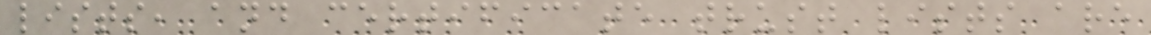lists, and certificate trust lists are
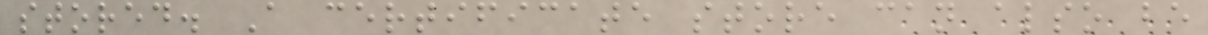stored. A certificate store can also be
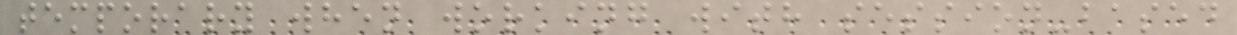temporary when working with session-based
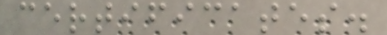certificates.
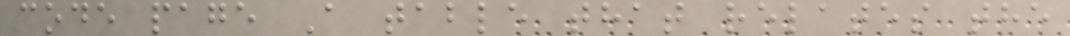code page A table that relates the
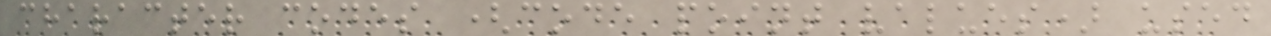character codes (code point values) used
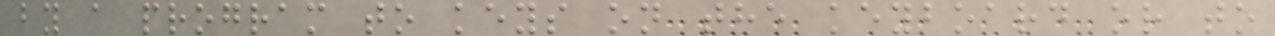by a program to keys on the keyboard or to
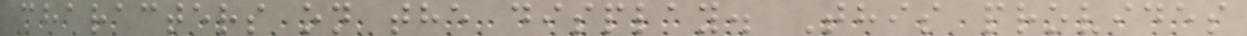characters on the display. This provides
